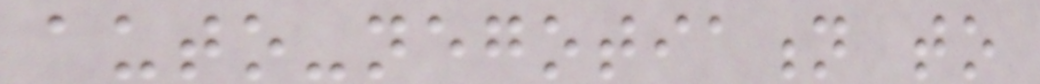auto-negotiation to
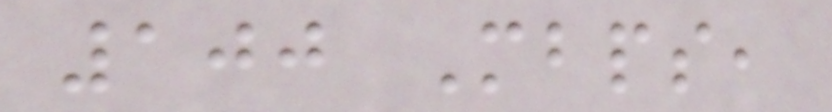100 Mbps,
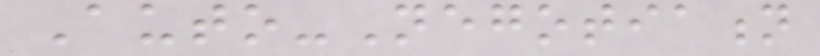Auto-Negotiation
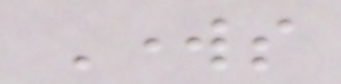Works
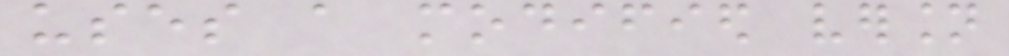uses a modified version
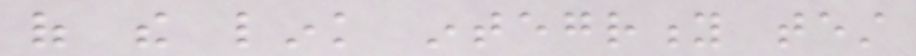of the link integrity test
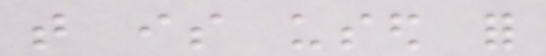that is used for
